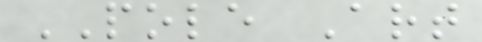POLE Art
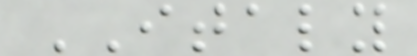ITALY
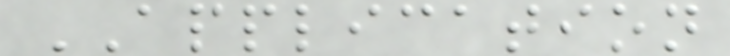APPLICATION
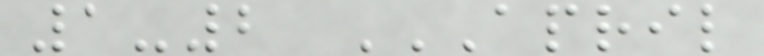1-2 APRIL
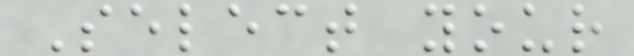Select your
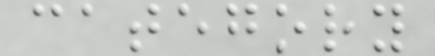category
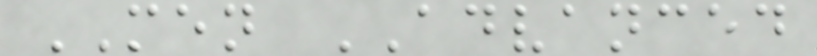MEN ADVANCED
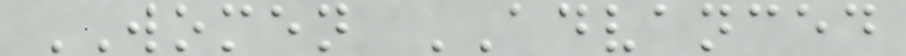WOMEN ADVANCED
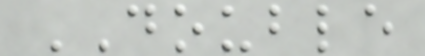DOUBLE
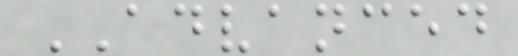ADVANCED
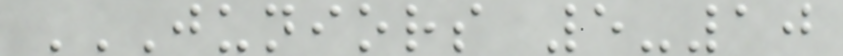JUNIORS 5-10
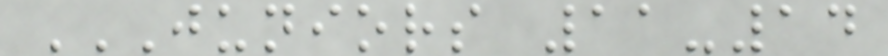JUNIORS 11-14
